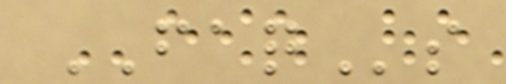FAQs
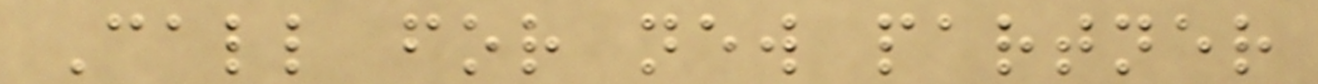Call for new partner
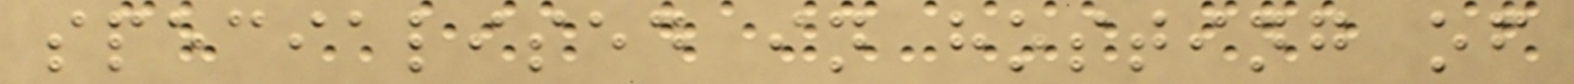specialised in hosting of
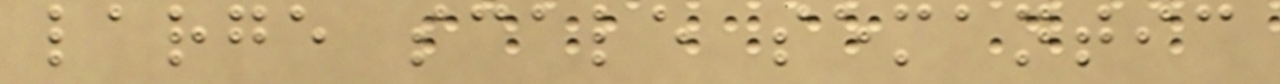large scale semantic
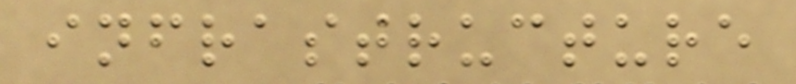infrastructure
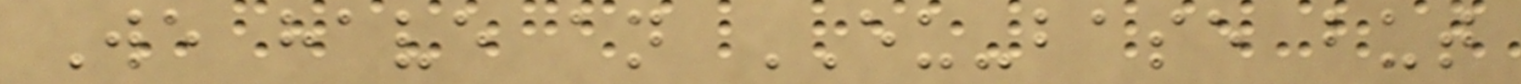We have an EU-base but
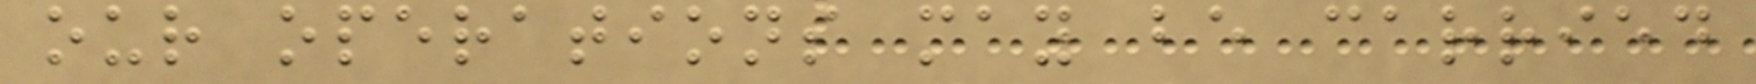our operations may be carried
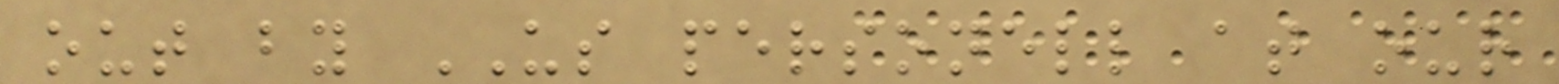out by US personell at our
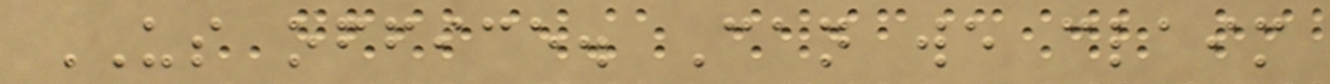US office. Can we claim
